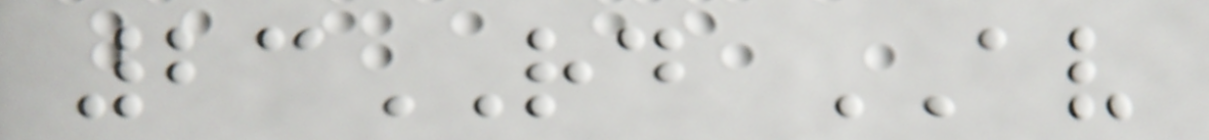23RD AV
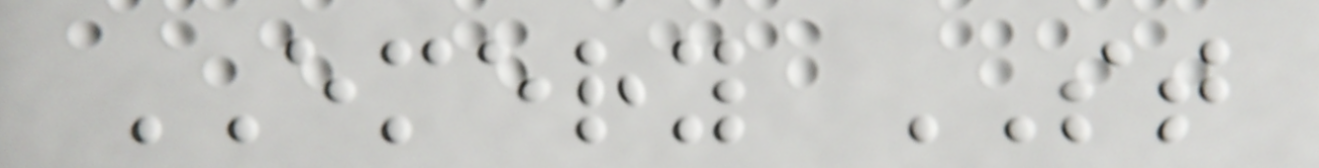EMERY ST
